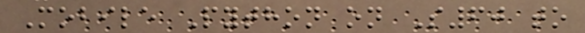Mobile Python on S60 to
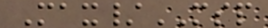Max/MSP
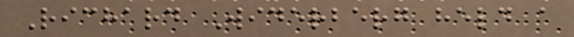Richard Widerberg held a
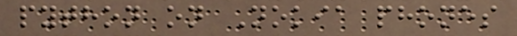python on Nokia phones
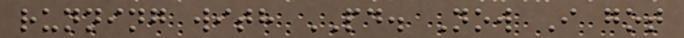running with PD. Now I got
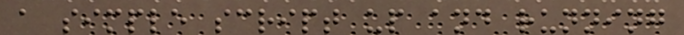a simple script up and running
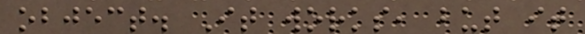object. It works, but it
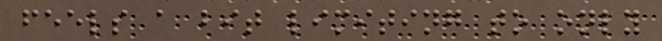feels a bit limiting to only
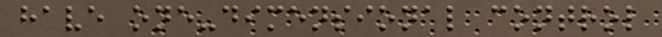have one-dimensional control
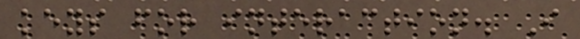keys for interaction. I
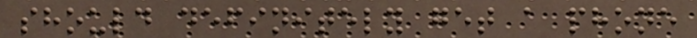should definitely get a phone
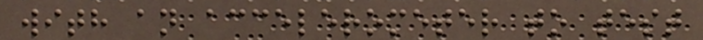with an accelerometer to test
